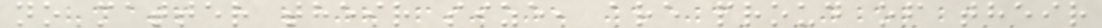no matter their size, are proud of their
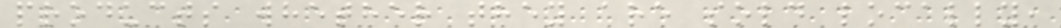products whether they are sold locally,
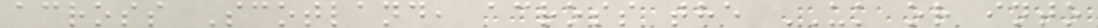across Scotland, across the UK or into
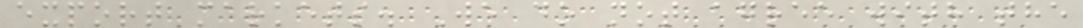export markets. We do not agree with the
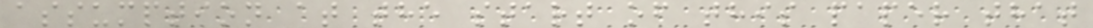assumption at the start of this paper that
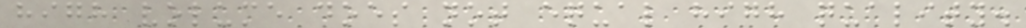high volume does not equal high quality.
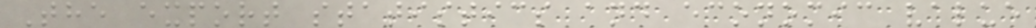The export statistics and economic value
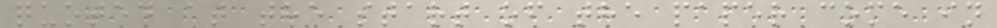quoted at the start of the paper come in
